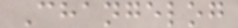Changelog
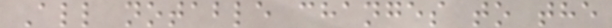All notable changes to the
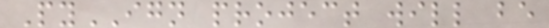PyIGN project will be
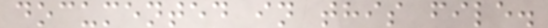documented in this file.
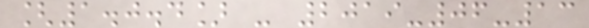[1.0.4] - 2019-06-13
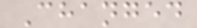Changed
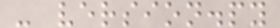- version.py
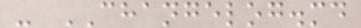- CHANGELOG.md
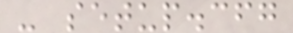- setup.cfg
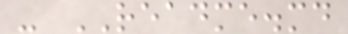- README.md
